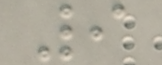9
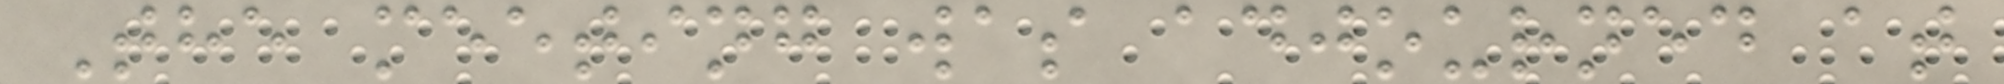The meeting was adjourned at
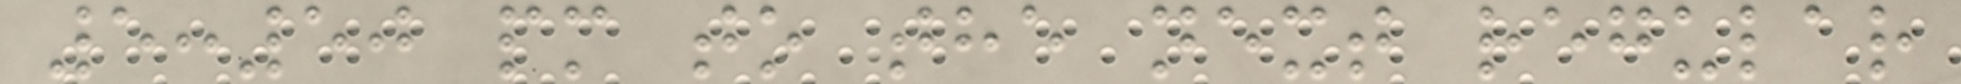5:50 pm to the next regular
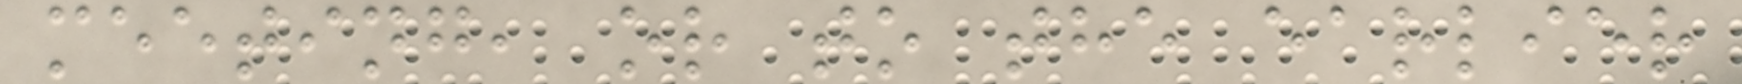meeting, or to the earlier
